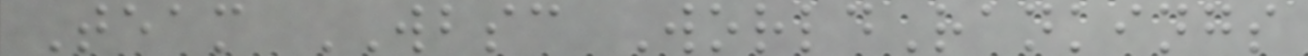Team WBSC WorldRankings
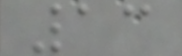13
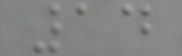14
